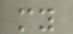my
